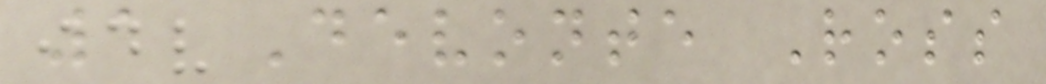1 Devonte Ross
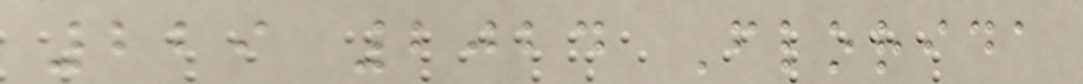229 2024 Florida
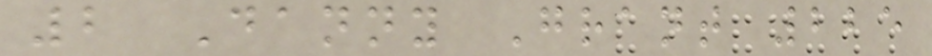2 Danny Grant 225
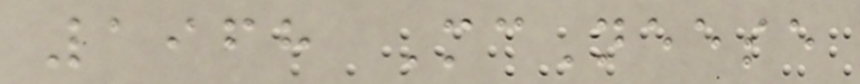1968 McNeese
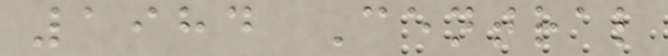1984 Central
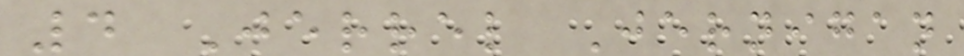4 Jerrel Jernigan
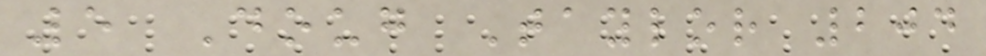5 Doug Taylor 204
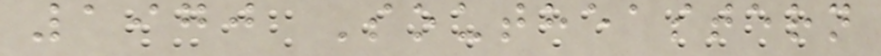1970 Southeastern
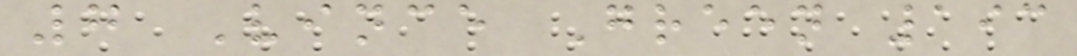7 Vince Green 193
